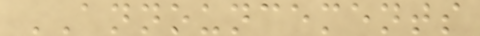ANNOUNCEMENTS
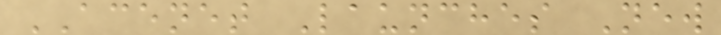ACENET Launches New
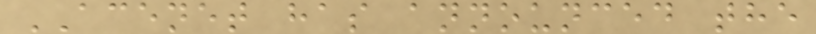ACENET has announced the
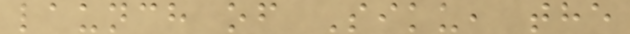launch of Siku, the
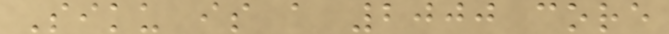Siku is a 2000 core
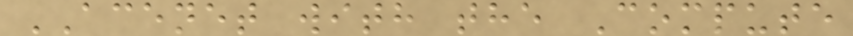ACENET with the Compute
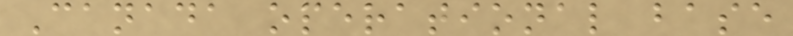Canada operational base
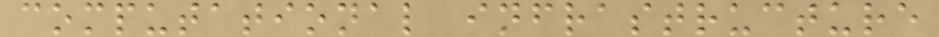computational infrastructure
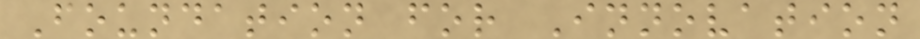Foundation for Innovation
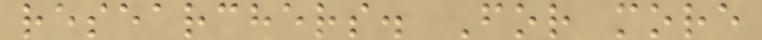researchers. For more
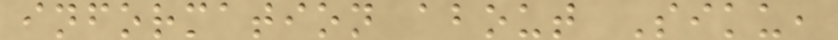information about Siku,
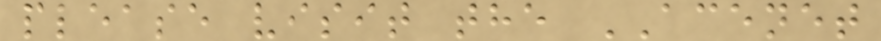please visit the ACENET
